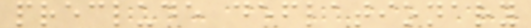preclude deflationary
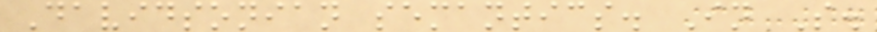Davidsonian semantics. In S.
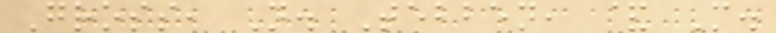Gross, N. Tebben, & M.
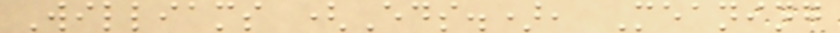Williams (Eds.), Meaning
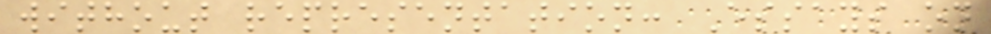without representation: Essays on
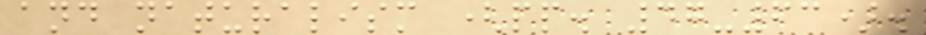and naturalism (pp. 47-63).
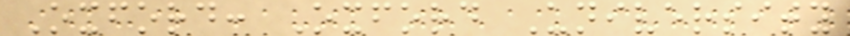Oxford: Oxford University
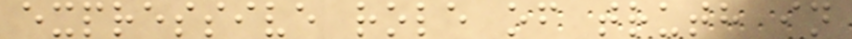expressive role of truth in
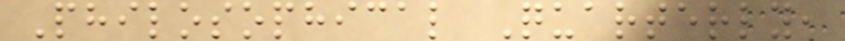Philosophical Quarterly,
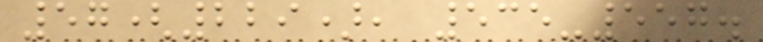57(229), 535-557.
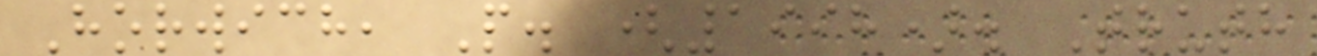Horwich, P. (1998). Truth
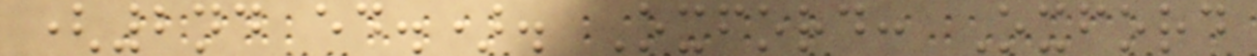(2nd ed.). Oxford: Oxford
